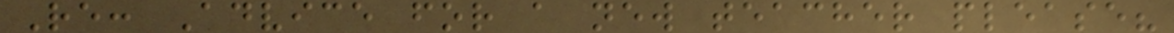Re: Advice for a new teacher please?
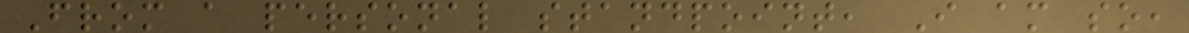From a personal standpoint, I am so,
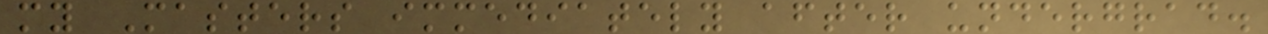my Masters immediately after undergrad.
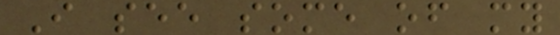I see some of my
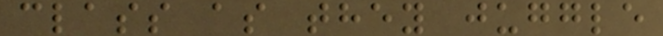class as they juggle
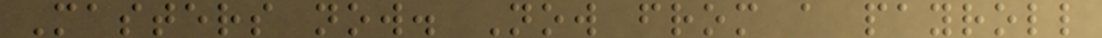Masters now. Now from a payroll
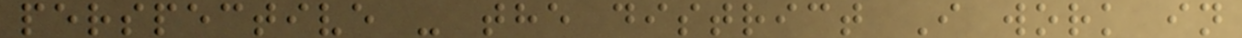perspective - the district I work in
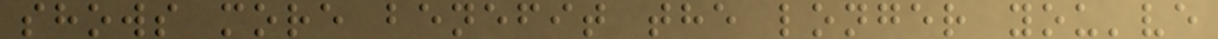shows more benefit the longer you've
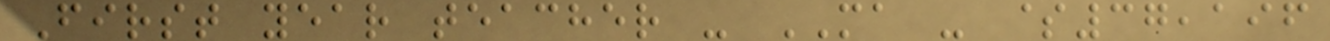First year teacher - MA - $37,196
